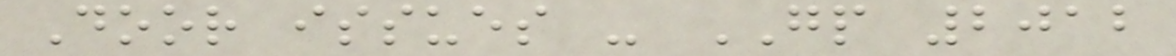Door issues - GP 2012
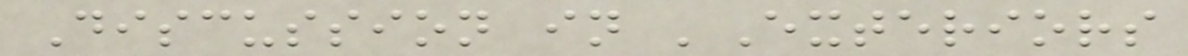Discussion in 'Exteriors
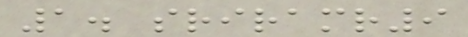1. sriramr9
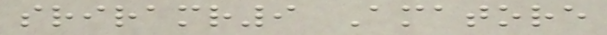sriramr9 Amatore
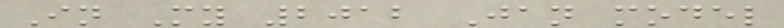In My 2012 Jan model
